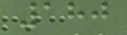180
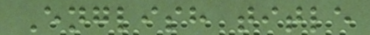English title
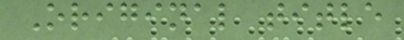Original title
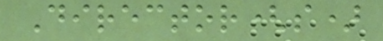Director(s)
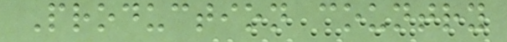Production country
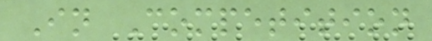In Competition
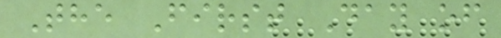The First Day of
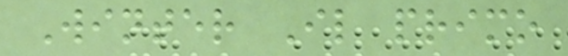Winter Il primo
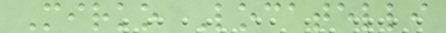Mirko Locatelli
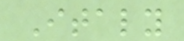Italy
